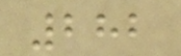282
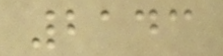2143
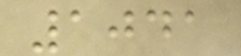1041
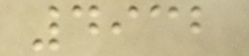4932
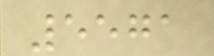5571
